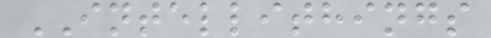INTELLITHINGS
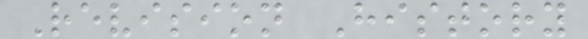Revision History
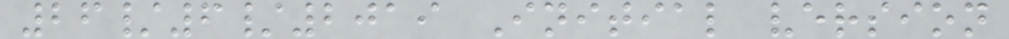26/6/2019 Initial version
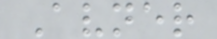Avner
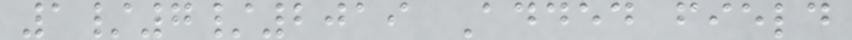1/7/2019 Added field
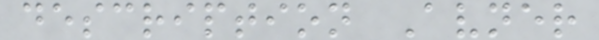description Avner
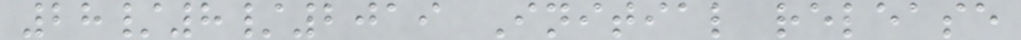28/8/2019 Initial release
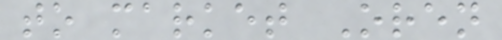to market Oren
